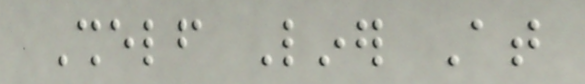Shelf Liner At
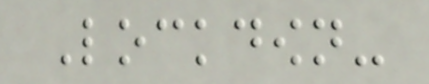Lockdown-
